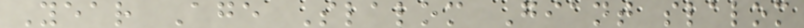Year Age Slalom Giant slalom
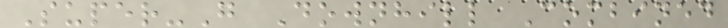Super-G Downhill Combined
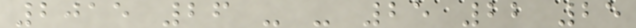2015 26 - - 25 22 25
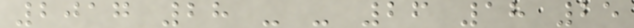2017 28 - - 26 18 25
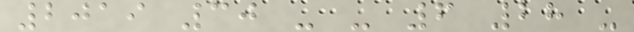2019 30 - - 6 28 -
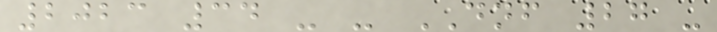2023 34 - - DNF 27 -
